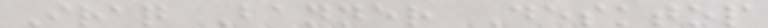Iraq Banner Desktop
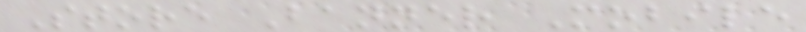Store Banner Mobile
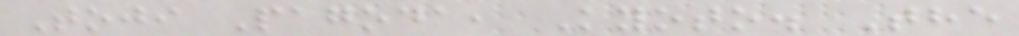Toji Pagoda, Kyoto. The
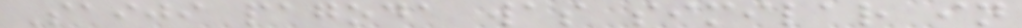Saiji pagoda was similar in
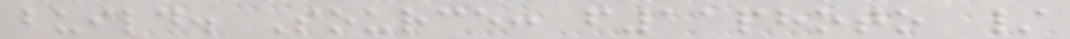build. Source: f11photo /
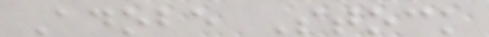Adobe Stock
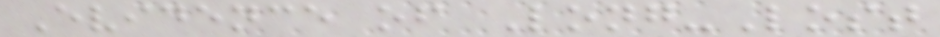Evidence of Long-Lost
